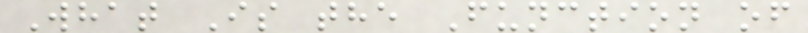What Is the Function of
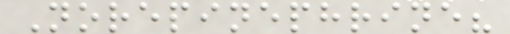Norepinephrine?
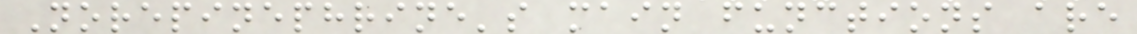Norepinephrine's main functions are
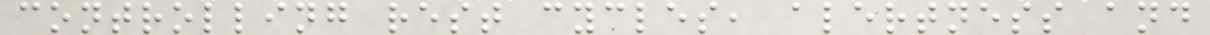controlling rest cycles, alertness and
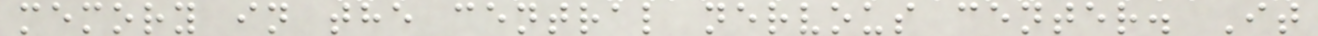memory in the central nervous center. It
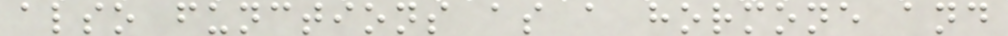also functions as a hormone and
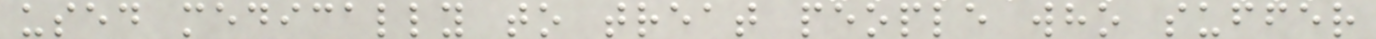used medically to treat people who suffer
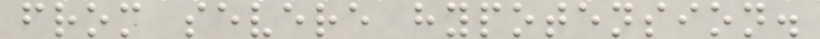from severe hypotension.
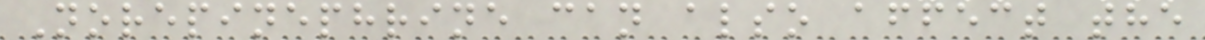Norepinephrine can also affect the
